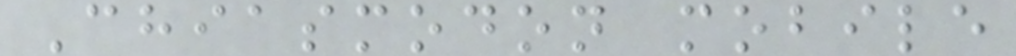Chiasmodon mobile
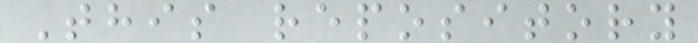This repository
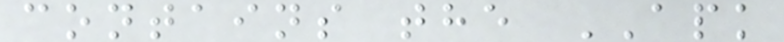contains the APK
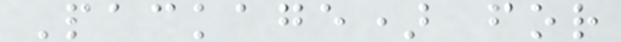Package) for
